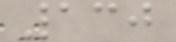130
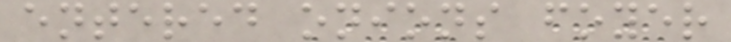entered onions foyer
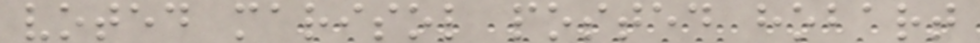voted marisol posted hobart
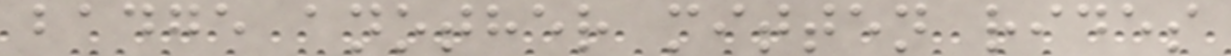badge another mitten rides
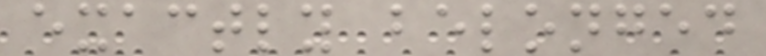exactly belonged
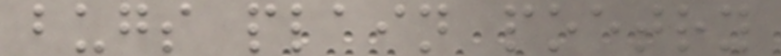bugs plain poetry
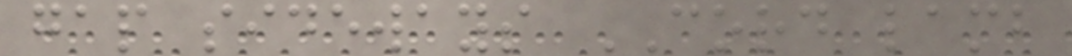gap sideways CORD lamb
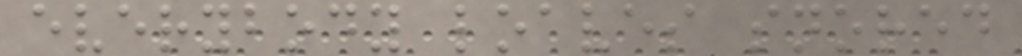everybody loaves snored
